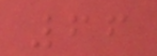66
